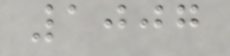1007
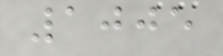1005
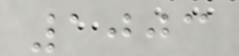1003
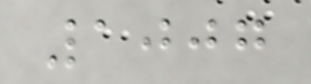1007
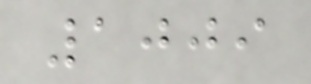1009
